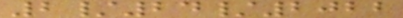2/24/2022
